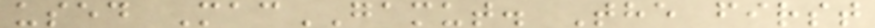used MacGAMUT. The first
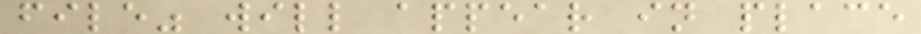file" will appear in place
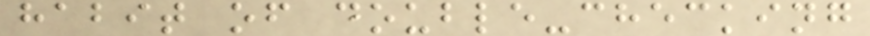habit of double-checking
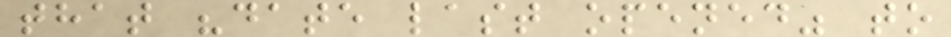that "date last opened" to
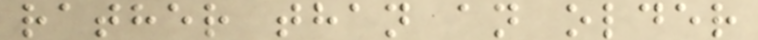rather than an older
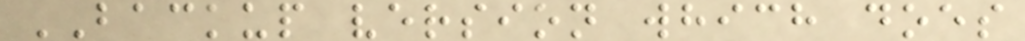BACKUP version which does
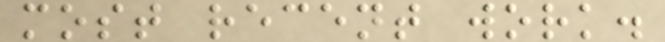most recent work.
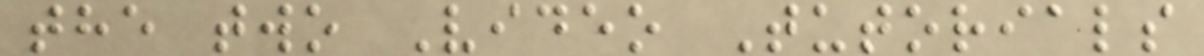the two Video Tutorials
